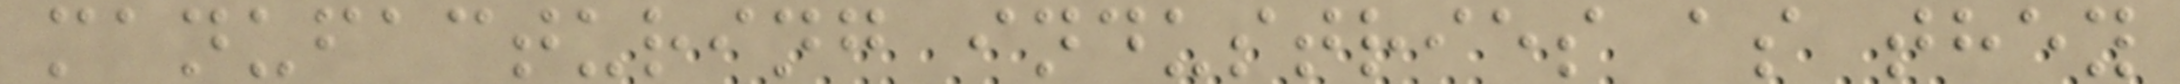manufacturing industries as they
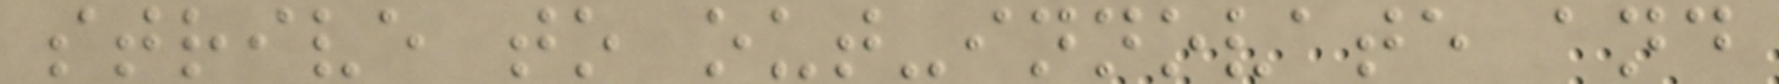strive to out-innovate and
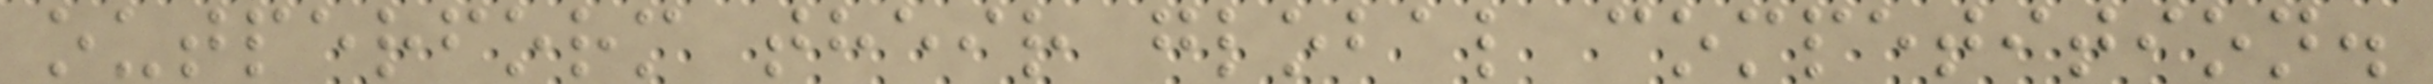outperform their global competition.
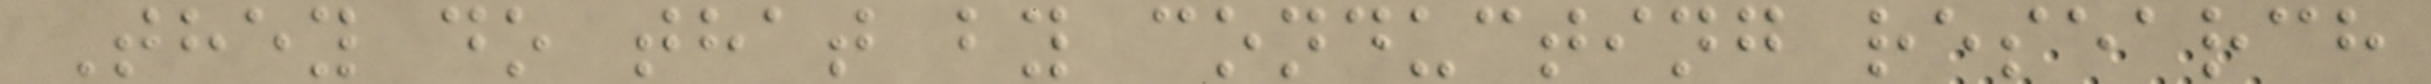They do that by conducting research
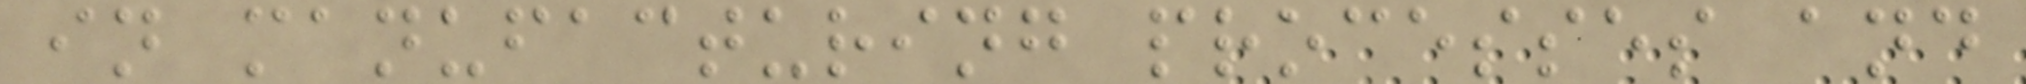in manufacturing processes and
